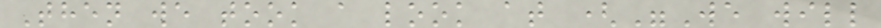Then we took a look at ("We will
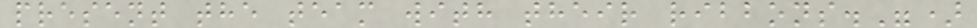present the team with their ribbons.")
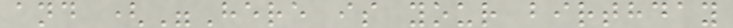and ("Here is your birthday
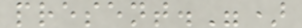present.")
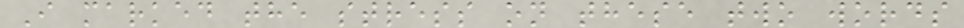I marked the stress on these two words
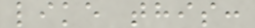like this:
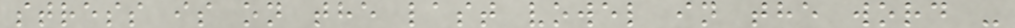stress is on the last vowel in the word -
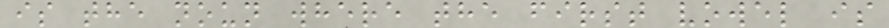is the noun where the first vowel is
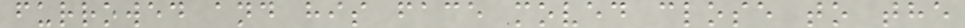furrowed and his face moved close to the
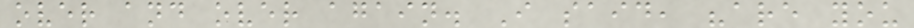over and over again. I said, "are you
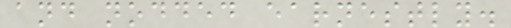and nodded earnestly.
